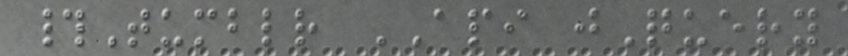#Tumblr API jQuery
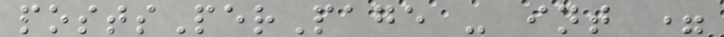postsPerPage - int =
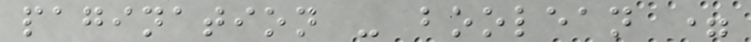pagination - boolean =
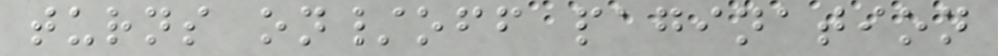turns on/off pagination
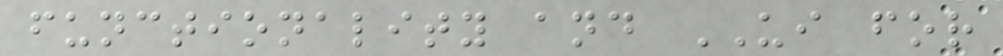functionality and UI for
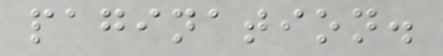pagination.
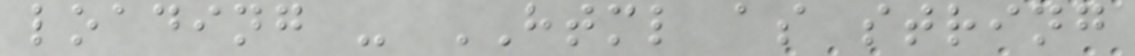loading - HTML as string
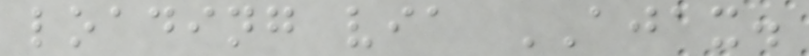loading via AJAX.
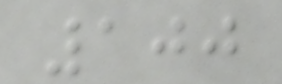100
